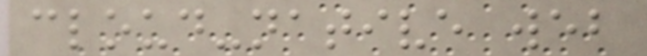cloud-native web
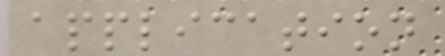application
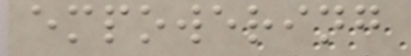empowering
